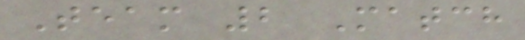Team 2 Match
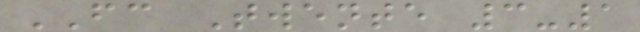FC Twente 3-1
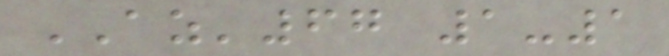AZ'67 1-1
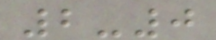2-0
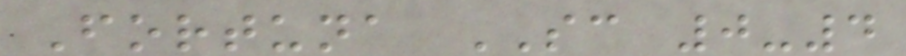Fortuna SC 0-4
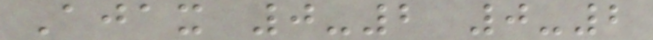Ajax 0-2 0-2
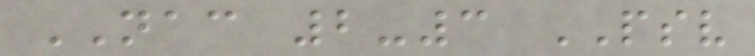NAC 2-3 PSV
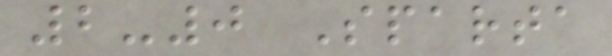2-0 Sparta
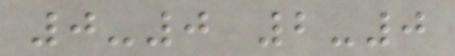0-0 2-0
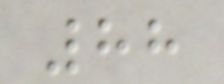88
